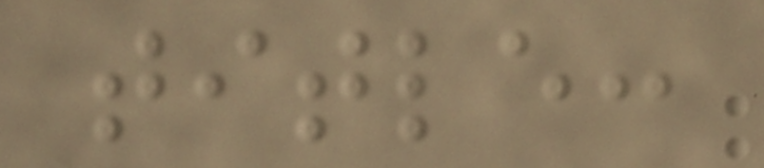title:
